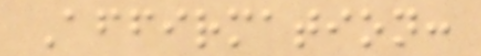Affirmation:
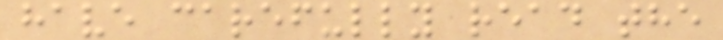have carefully read the
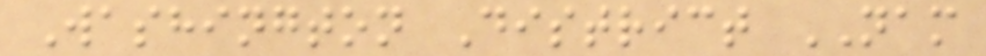Washington District NAM
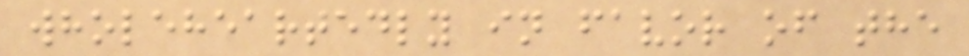wholeheartedly in favor of the
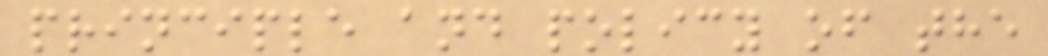principle and policy of the
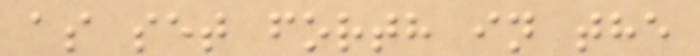as set forth in the
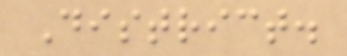District.
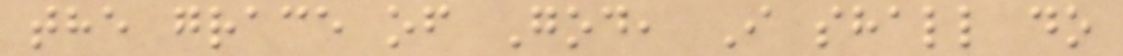the grace of God, I shall do
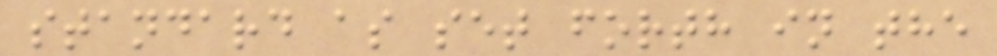standard as set forth in the
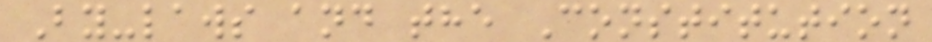By-laws and the Constitution
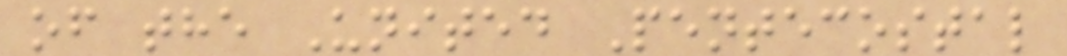of the United Pentecostal
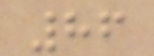86
